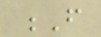F
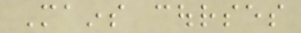Mains courses
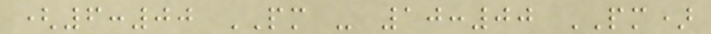(6:00 PM - 10:00 PM)
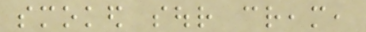smoked sour cream,
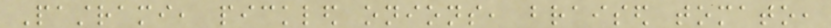Pastrami, pickled onions, braised tomato,
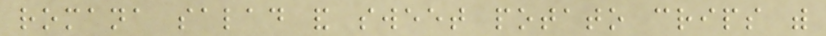romana salad and sweet potato crips with
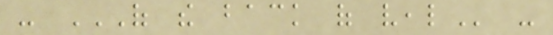- OF THE BACK OF VEAL -
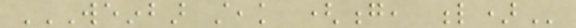WEINBAR STEAK (G, L)
